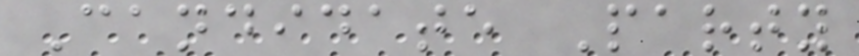Candidate Party
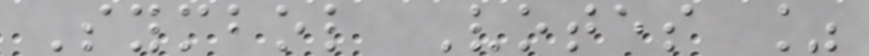Symbol Votes %
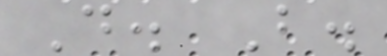D. B.
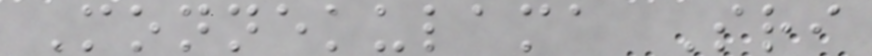Monnekulama Sri
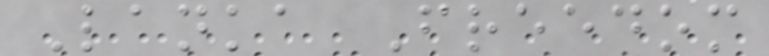Lanka Freedom
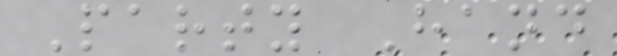Party Hand
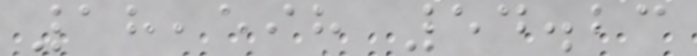18,598 54.23
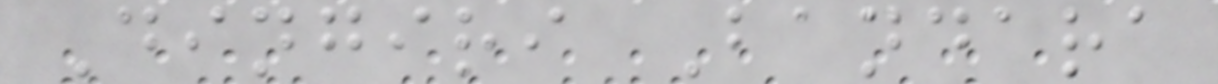Dingiri Bandara
